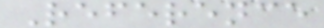Reference
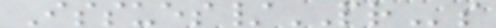Issues/PRs
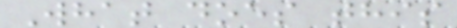What does this
